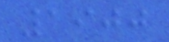1900
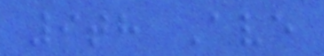9th Ave
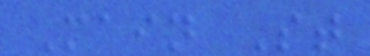Main St
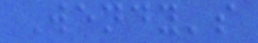Wendy's
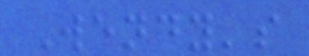Wendy's
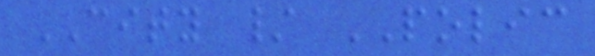CITY / POLIC
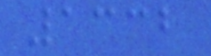1332
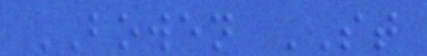BOWEN ST
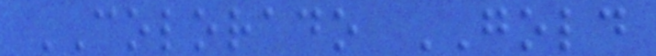COLORADO GOLD
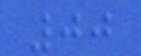00
